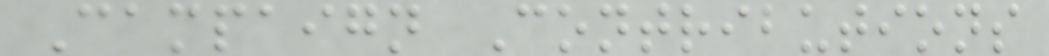Campaign Contributions
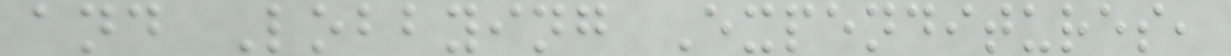and Lobbying Expenditures,
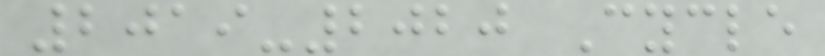2019-2020 Cycle
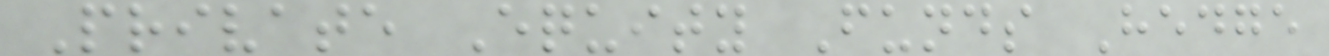Private Equity Funds Hedge
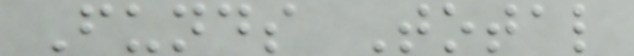Funds Total
